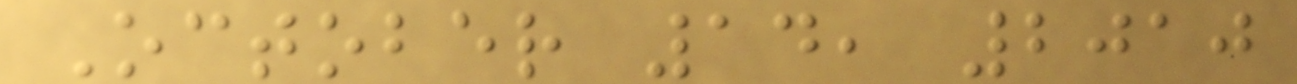October 14, 2010
